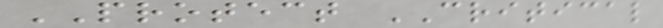PROTECT CRITICAL
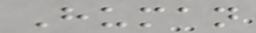Human
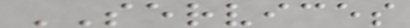SERVICES
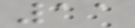11
